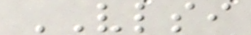VLSI
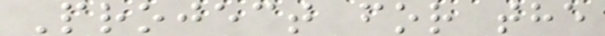Project for the
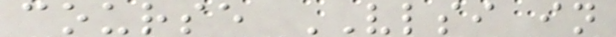course VLSI in
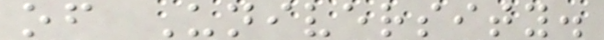of University.
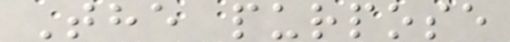The purpose
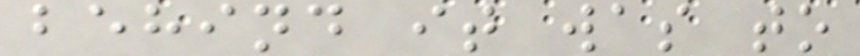behind it was to
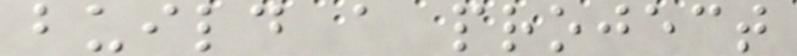build a project
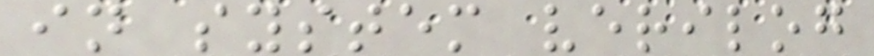in system verilog
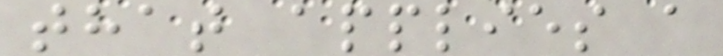that applies a
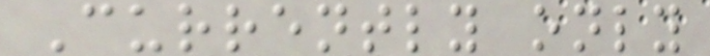Currently only
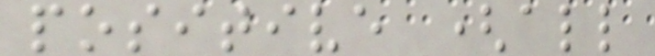positive (all
